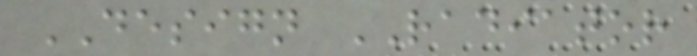DESIGN RADIATOR
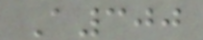A300
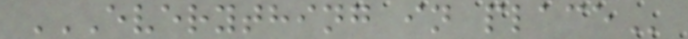EVERYTHING IN PLACE
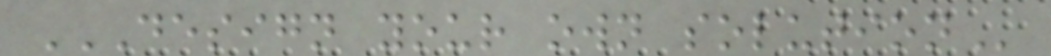DESIGN YOUR OWN SOLUTION
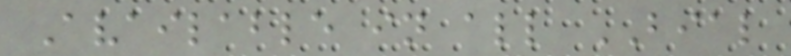Available in all BIAL
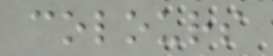colours
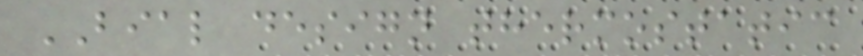BIAL design thermostatic
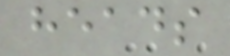heads
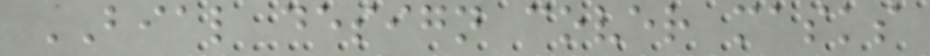BIAL design cover masks
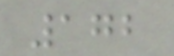172
